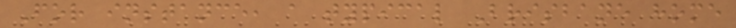For instance, a typical Brisbane home
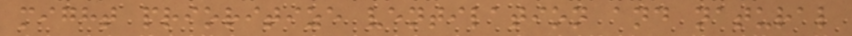might prioritize ventilation and natural
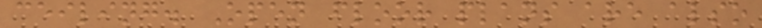ceiling. Open floor plans are also
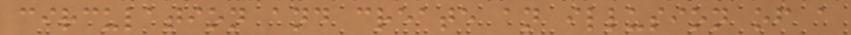circulation and create an illusion of a
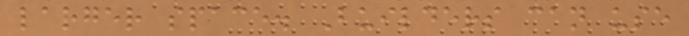larger space. Builders can use
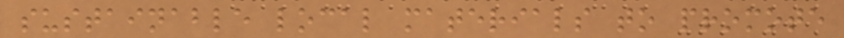sustainable local materials to promote
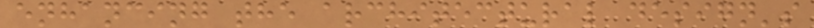enhancing the architectural design's
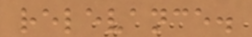relevance.
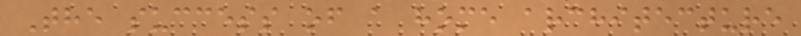The success of a home architecture
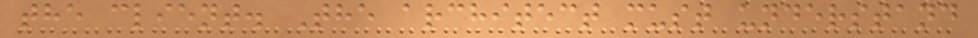the client. The architect must understand
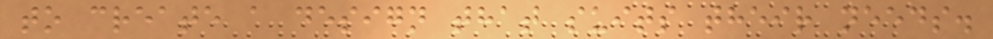to create a design that suits their needs.
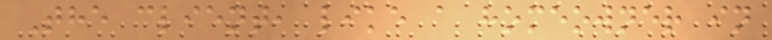The client, like a homeowner in
